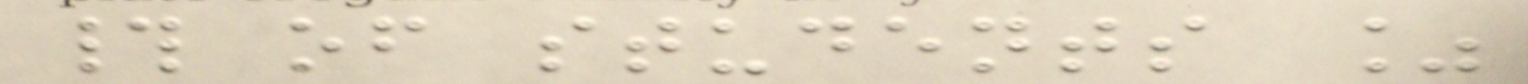# of students %
